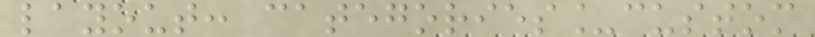layout: categories_custom
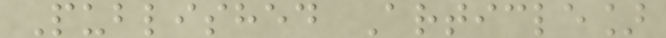Published Article]
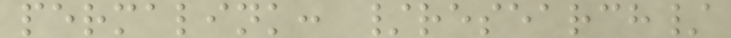permalink: /research/
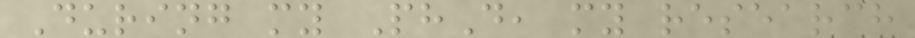During my PhD, my research
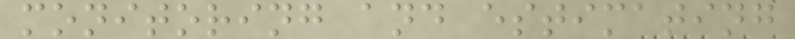monitoring and estimating
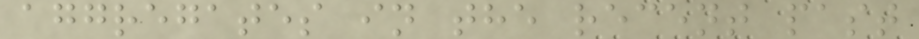aggregates in the recent past
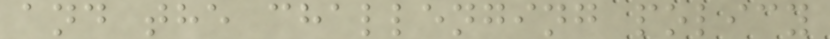and the challenging policy
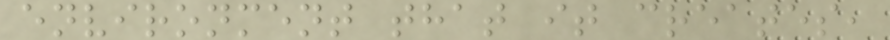environment that it creates,
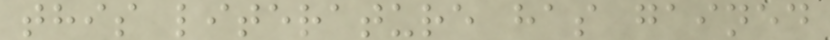this literature has gained
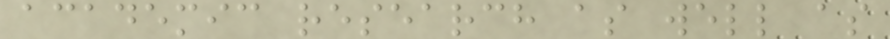academic research as well as
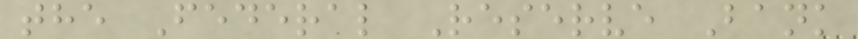the Federal Reserve Bank
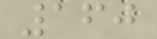160
